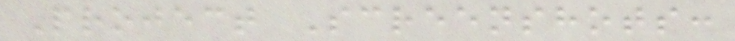Project Screenshots:
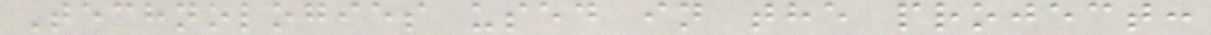Technologies used in the project:
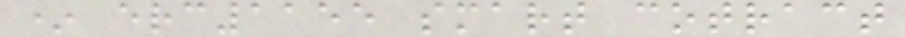* erc1155 smart cotract
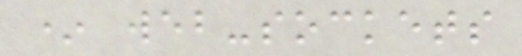* web-sockets
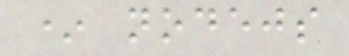* nodejs
